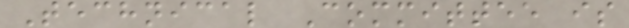Technical Committee is
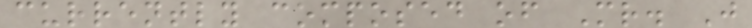currently composed of Mr. J
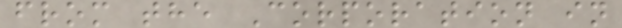from the Corporation in
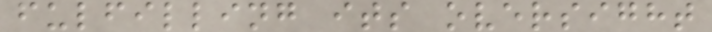fulfilling its oversight
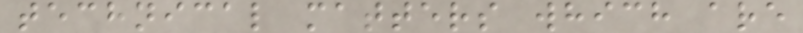technical matters which are
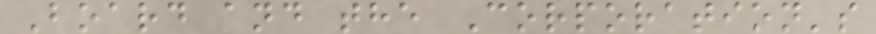Board and the Corporation's
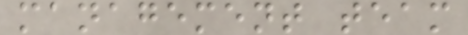management team
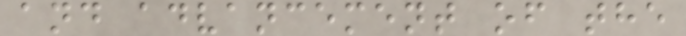and advancement of the
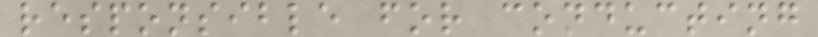responsible for conducting
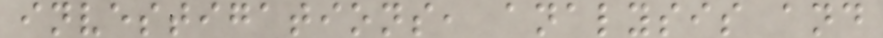investigations, analysis and
